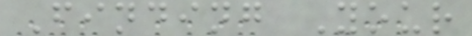Finding Your
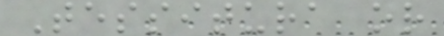Tessitura or
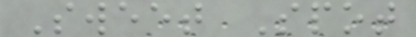Sweet Spot
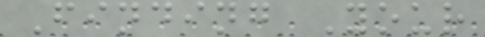Finding Your
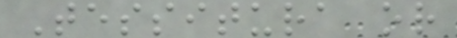Tessitura or
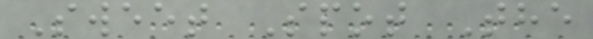Sweet Spot The
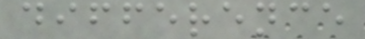difference
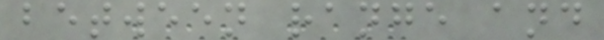between range and
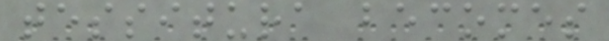tessitura becomes
